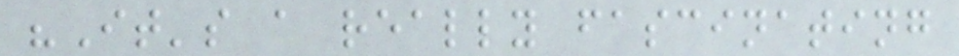"It's a really fascinating
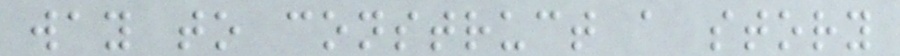way to construct a story
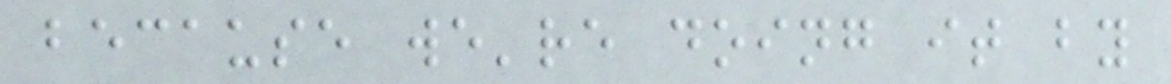because we're doing it by
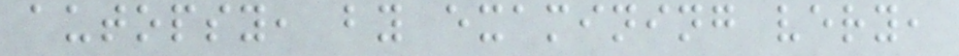autopsy, by examining very,
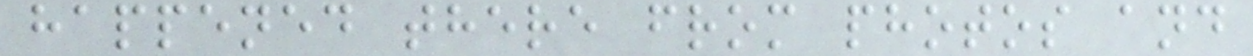happened there from photos and
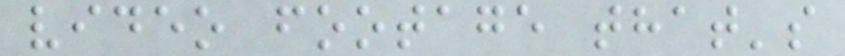video footage that's
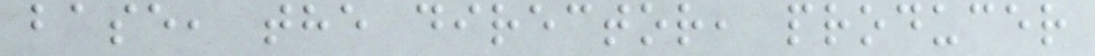base, the director, producer
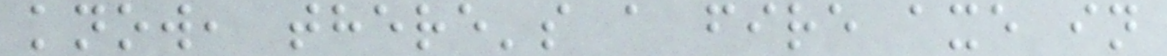know, there's a fire axe in
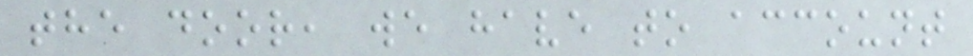the door, we have to account
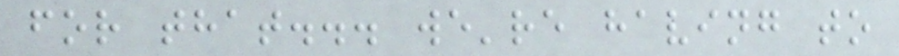for that... we're having to
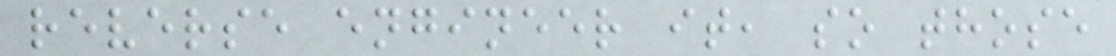reverse engineer it, so those
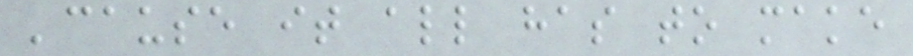'cause it all has to make
